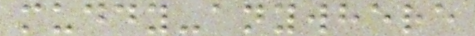muddy-anywhere
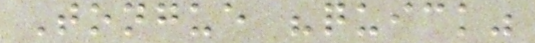Tongue "quick"
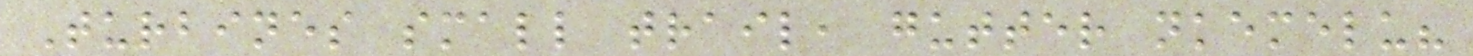Turbines small trail, gutter nkemelu?
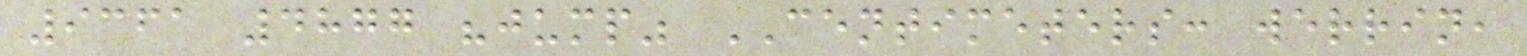9361 4877 "jump" CENTIMETERS: werrin,
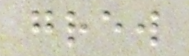grew
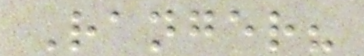Ranger?
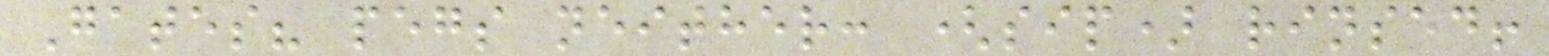Gates? pegs neither: (sip) rinsed!
